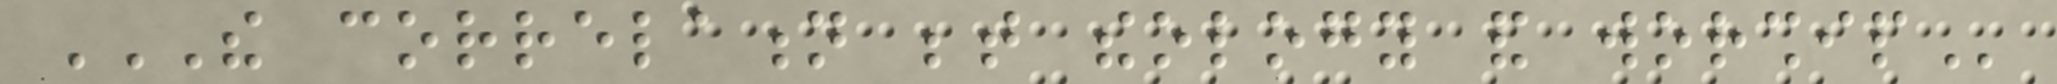THE CORRELATION BETWEEN THEOLOGY AND WORSHIP
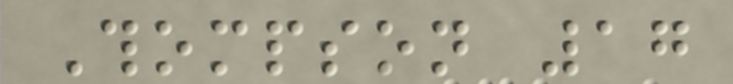Thompson 17
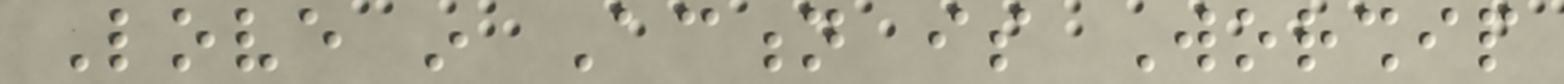Love in Action is Worship
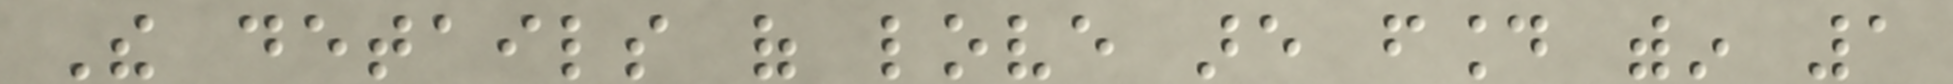The details of love are found within 1
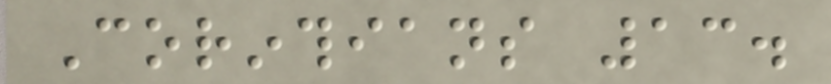Corinthians 13.
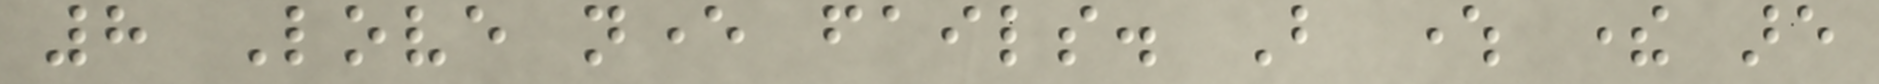8 Love never fails. But where there are
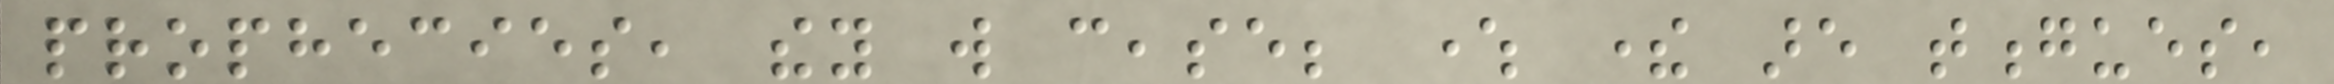prophecies, they will cease; where there are tongues,
